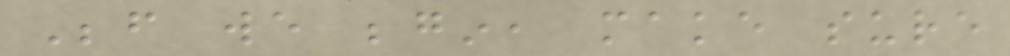Before we begin, make sure
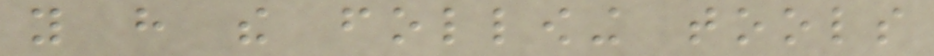you have the following tools
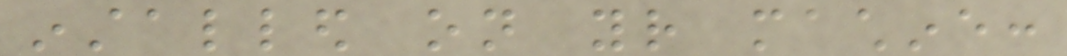installed on your machine:
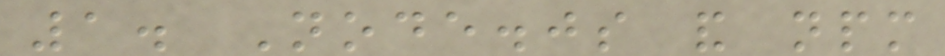1. Node.js and npm
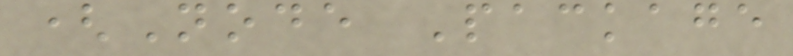(Node Package
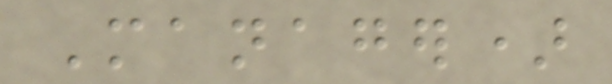Manager)
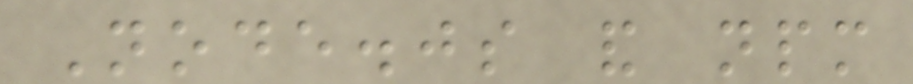Node.js and npm
